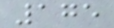175
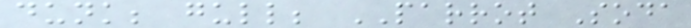dunk; gull; PARROT Soda
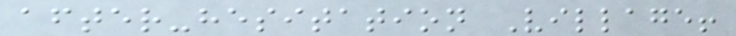after-hesitation Village!
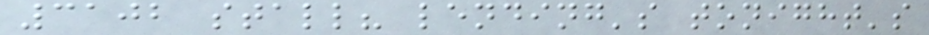3102 stall? lending's tonight's
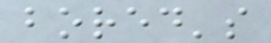bored's
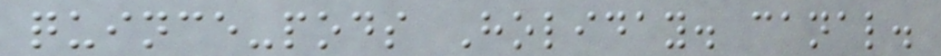quince-pods Holiday. canal.
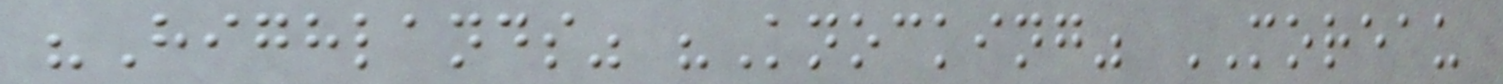"Highlands" "Knocking" MOREAU
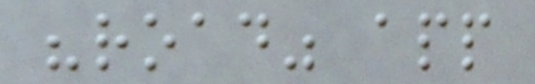"road" app
